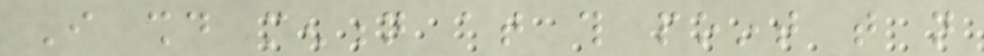I should mention at this point that not
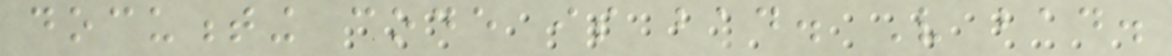documenting code is bad. Very bad.
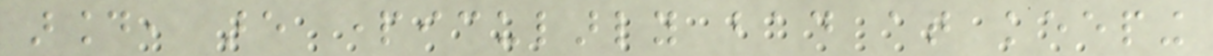around, are particularly bad at keeping
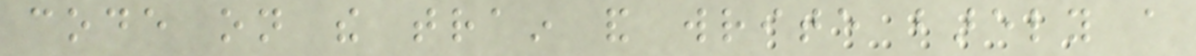code on the train and write barely a
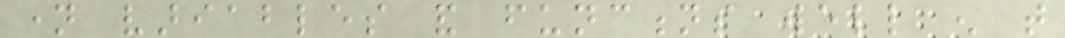name variables and functions well enough that
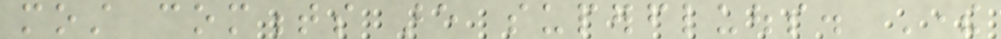most comments are superfluous. There
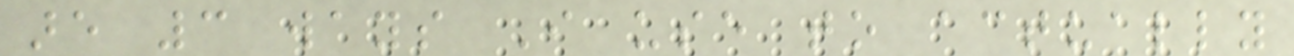are 3 ways I use to actually
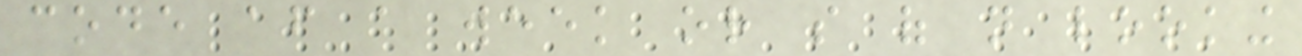code after a week or so of not looking
